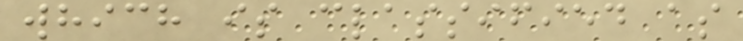which is classified as
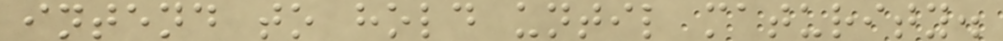intend to hold until maturity.
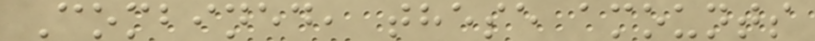Combined, these amounts
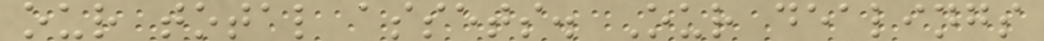our total assets. Our dealings
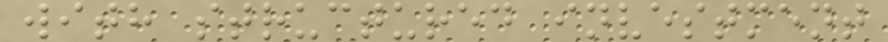with structured investment
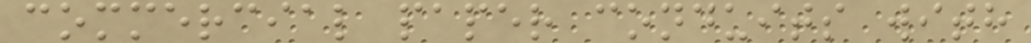commercial paper conduits with
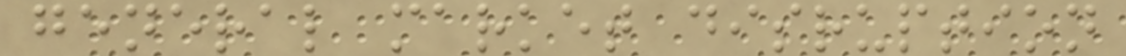general market disruption
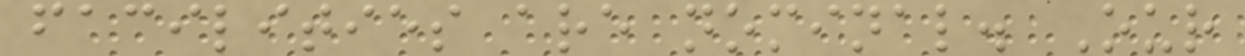facilities are nominal. Our
